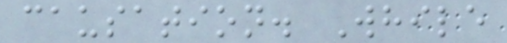causation. While
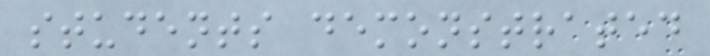students demonstrated
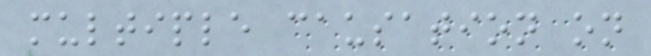multiple causation on
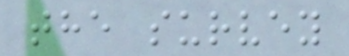the survey
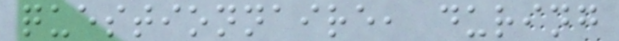questionnaire, during
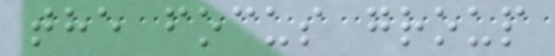the focus group
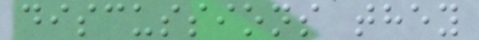discussions they
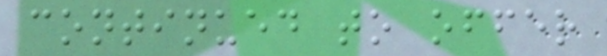continued to offer
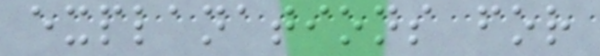explanations for
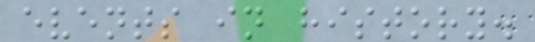events in history.
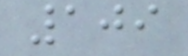109
